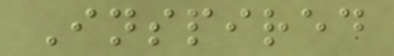Inspired
